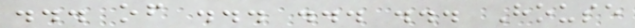... of ... ... ... House
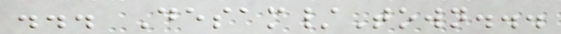... Desam/Town...
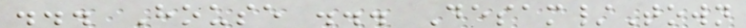... House ... Desam/Town
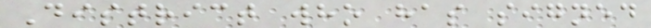District who has signed
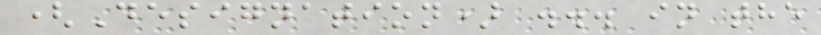(Designation) ... in the
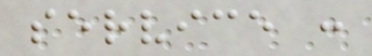service :
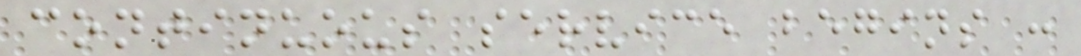continuous service begins :
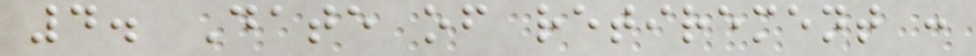4. Date of retirement :
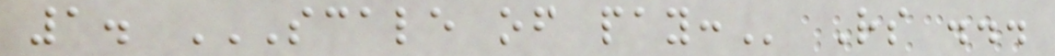1. SCALE OF PAY: Rs ...
